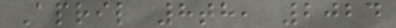April 8th, 2024
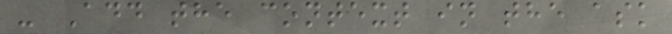- Add the context in the ask
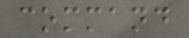command
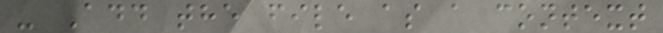- Add the file as a context
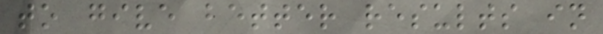to give better results in
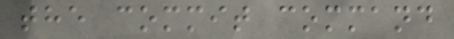the commit command
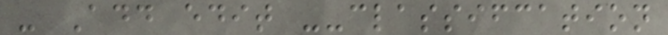- Add edit --classifcation
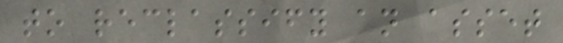to reclassify an asset
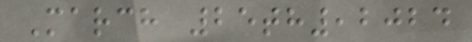March 25th,2024
